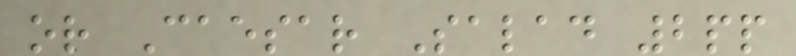or Caesar Salad 2pp
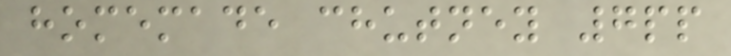homemade chutney 7pp
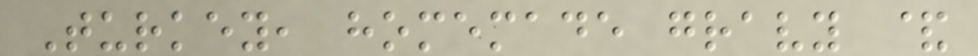Turkey, homemade gravy &
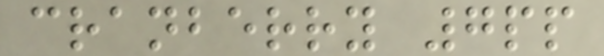cranberry 7pp
